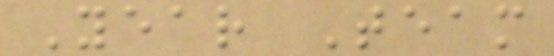Year Team
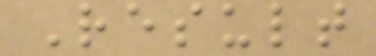Result
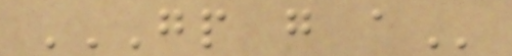GP G A
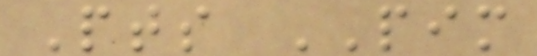Pts PIM
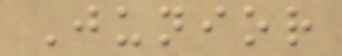Junior
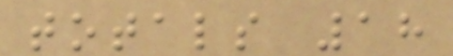totals 18
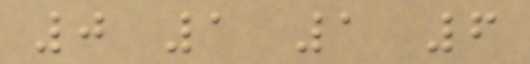0 1 1 6
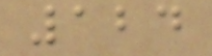124
